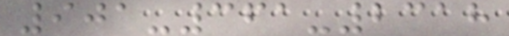901-361-2318
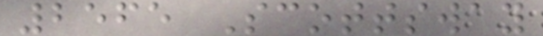2565 Scottsway
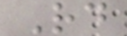Rd
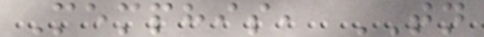Memphis, TN
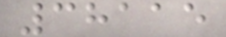38115
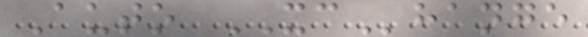Auto XChange
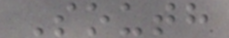South
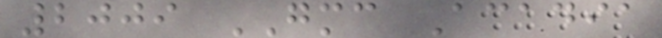2009 GMC Acadia
